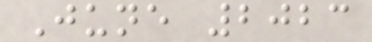June 2023
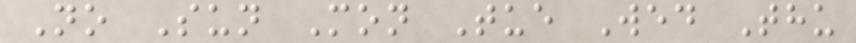No Sun Mon Tue Wed Thu
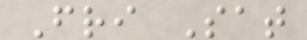Fri Sat
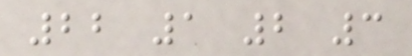22 1 2 3
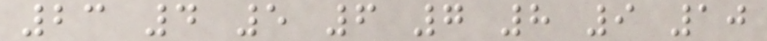23 4 5 6 7 8 9 10
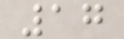17
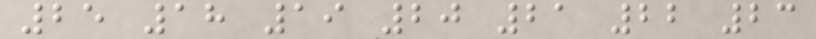25 18 19 20 21 22 23
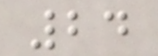24
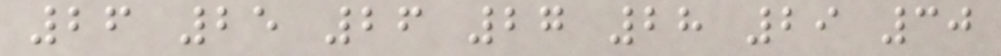26 25 26 27 28 29 30
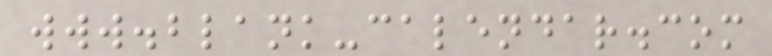www.blank-calendar.com
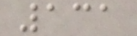131
